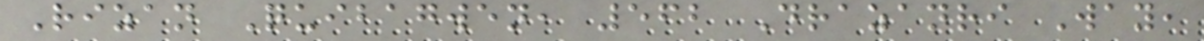Rizan Quibagwen, 562 Drazanri Way,
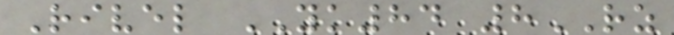Rivel YK84 8RZ
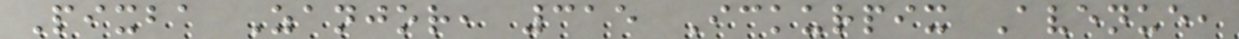Pixba Zanjor, 315 Ickurpix Avenue,
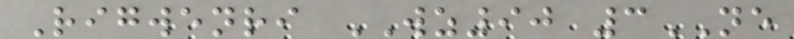Rigwenri WZ90 3NE
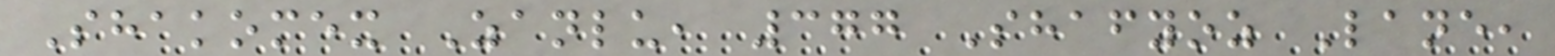Shakomex Zanlu, 377 Shafyoz Lane,
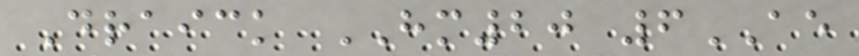Draick HM20 6AE
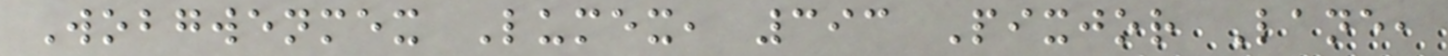Wobgwenmex Lumex, 393 Pixjor Lane,
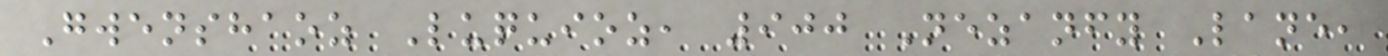Gwenshaoz Luquioz, 900 Nezanfy Lane,
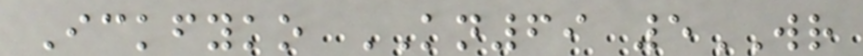Ickfyko KN69 5WR
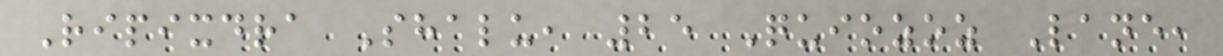Ripixdra Shalu, 25 Quiozoz Lane,
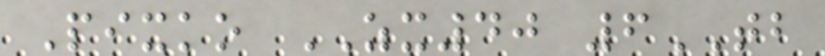Pixko ZX40 6TB
